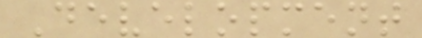Development
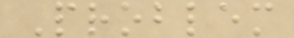Problem
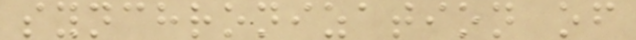synchronization of
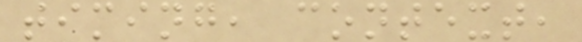timing, context,
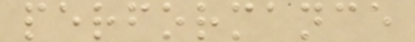performance
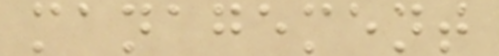management
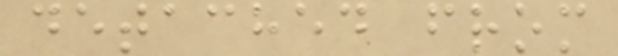detached from
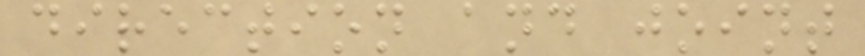direction and joint
